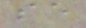se
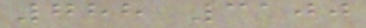788 3100
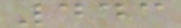443
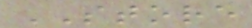STORE
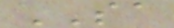SA
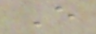E
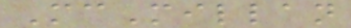McMillan
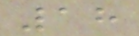18
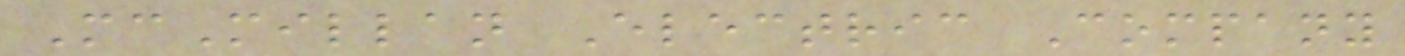McMillan Electric Company
